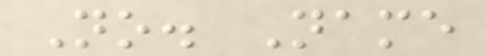No. Name
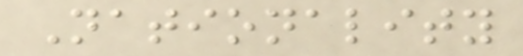Nationality
